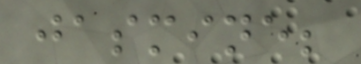jasmine;
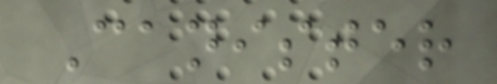Canister
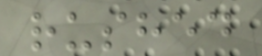rushed
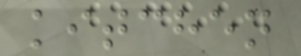kitchen
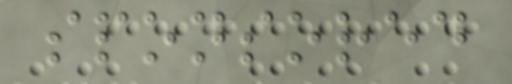sponsored
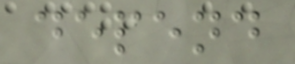depend
